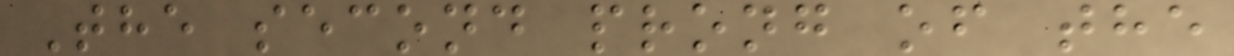The second prong of the
